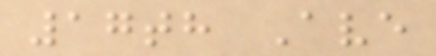17th Ave
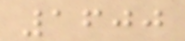1600
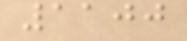1100
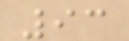93
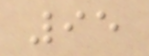95
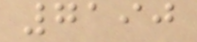7190
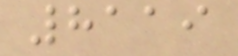8119
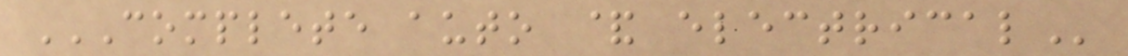COMPLETE AUTO & ELECTRICAL
